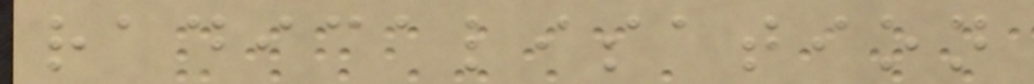radicalisation
